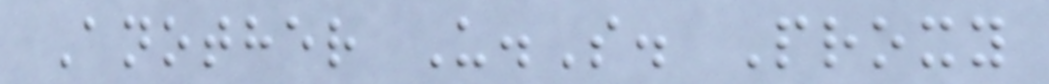Another U.S. Proxy
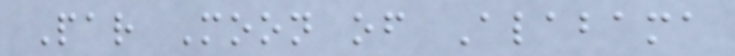Par Moon of Alabama
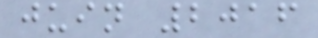juin 2016
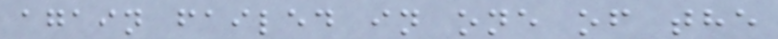again failed in one of the
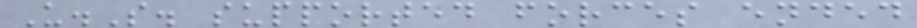U.S. supported forces ended
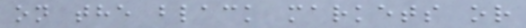on the black markets or
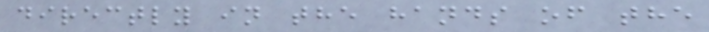directly in the hands of the
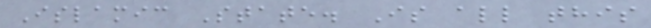Islamic State. Is all this
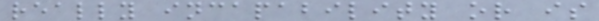really incapability or is
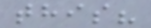this?
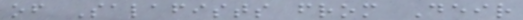of Salafists from Deir
